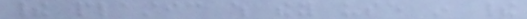their plastic which they use in their
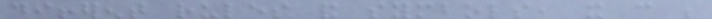different rules and symbols, it can be
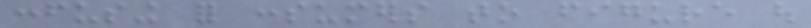confusing for consumers to figure out
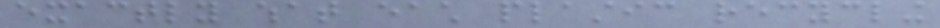exactly what each plastic recycling
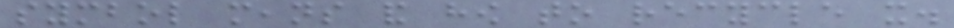symbol means and how to recycle it.
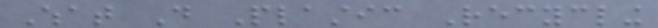What Do Plastic Recycling
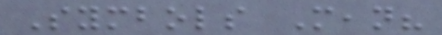Symbols Mean?
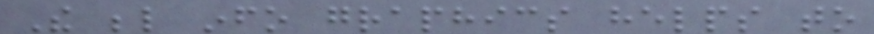The below info graphics helps to
